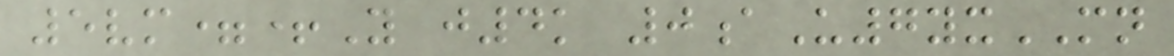5vm=+Y j4k 0aU7yxMN
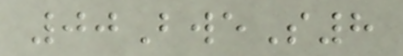00BweS8
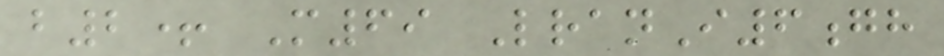b2+ M69 LranI6gh
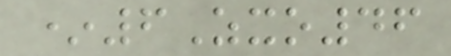*6Zxo46
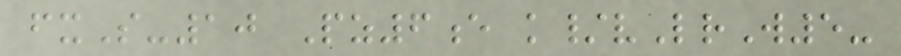fxS-10 Pz6e k/vLrW5-
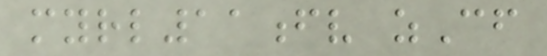myrl11fv zCf
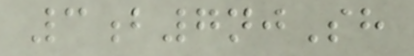3b7njSh
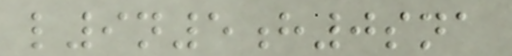l9n5h0sna
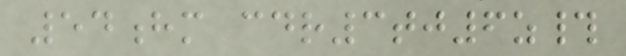54hm cdr3tj6z#
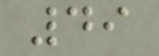49
